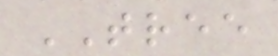TREE
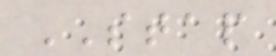STAP
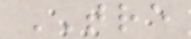TRE
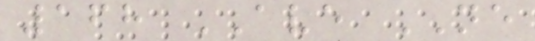168 AVE NE
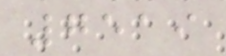7519
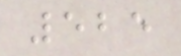525
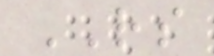RS
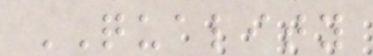QUALITY
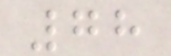78
